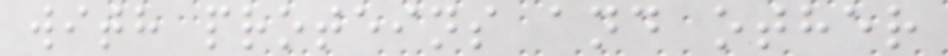with proteins and other
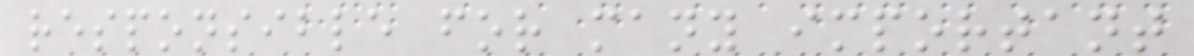responsible for many important
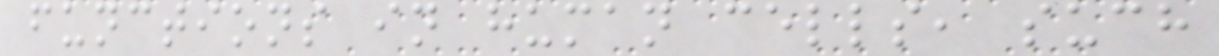functions in human cells, such
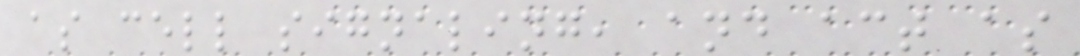as cell signaling, and act as
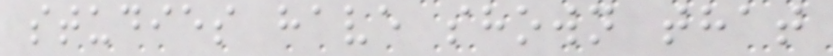studies have shown that
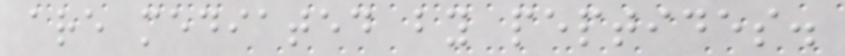are mediated by peptides.
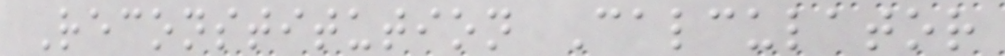Reconstitution Calculator
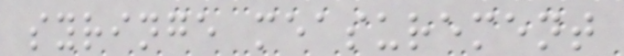syringe measurement
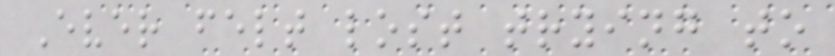Ever felt lost trying to
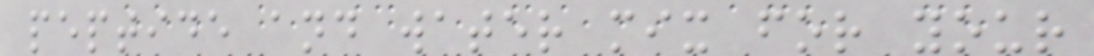peptide and water mix for your
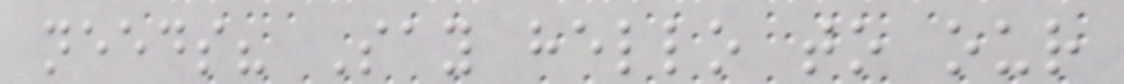needs? Say hello to our
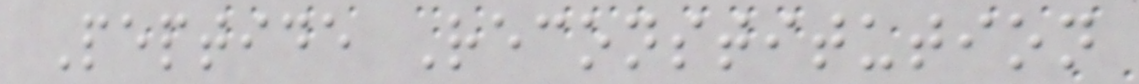Peptide Reconstitution
